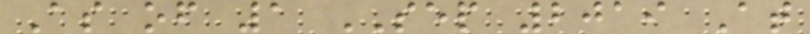As of 1 SEP 2019 At
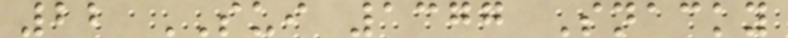22 SUI 1377 Snacky
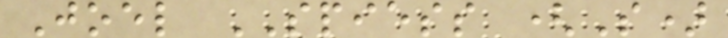Joel SPIESS (S)
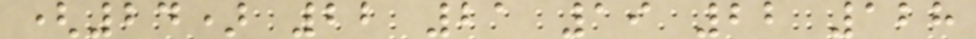(24) 22 21 19 22 128
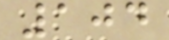104
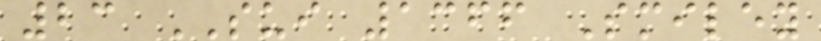23 SUI 1366 Smiley
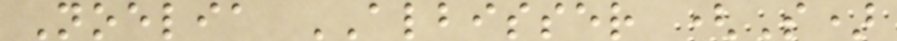Noelia ALBISSER (S)
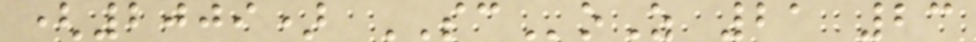(2009) SCoZ 21 23
